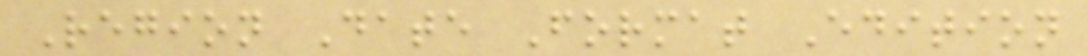Region Date Format Edition
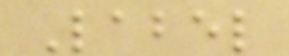Label
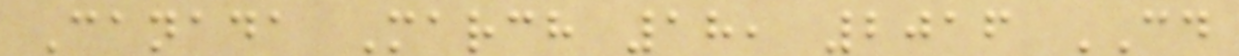Canada March 18, 2016 CD
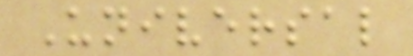Universal
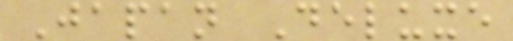Japan Deluxe
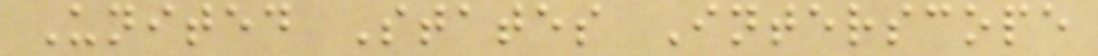United States Interscope
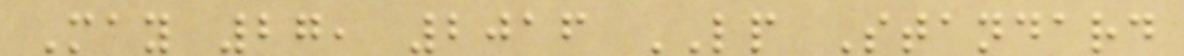May 27, 2016 LP Standard
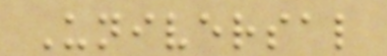Universal
